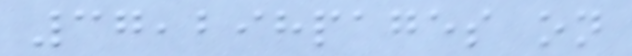37,298pages on
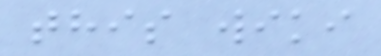this wiki
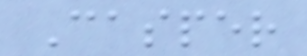Casper
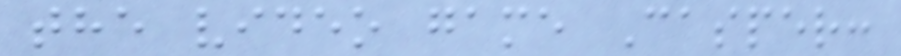the video game Casper:
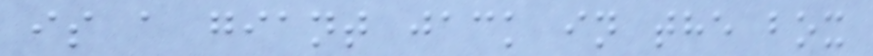is a giant jack in the box
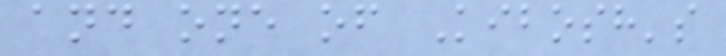and one of Kibosh's
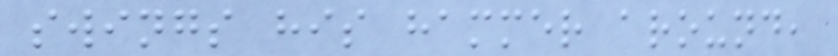swings his hammer around,
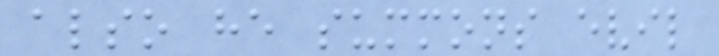also he summons evil
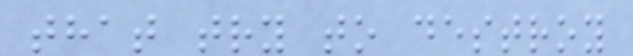that try to destroy
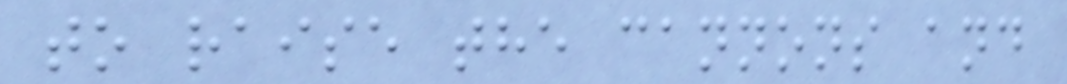to raise the cannons and
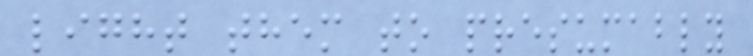light them to presumably
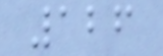126
